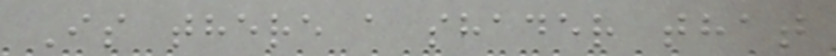Is there a shader that
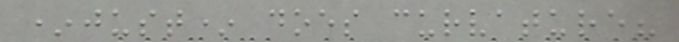*just* does curvature?
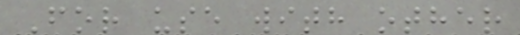For use with other
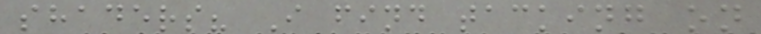shaders? I find tacking on
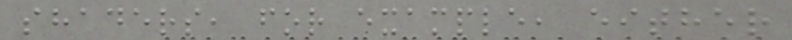shaders, for example, either
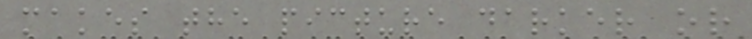makes the picture darker or
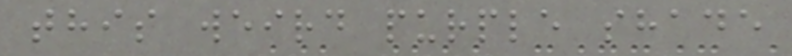this weird purple shade
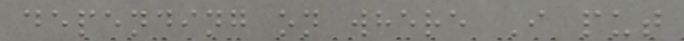depending on where I put
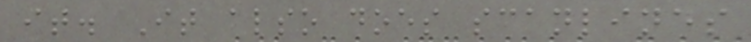it. It also does scanlines
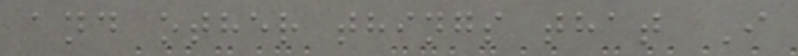and other things that I
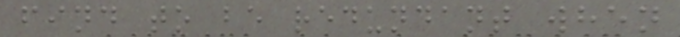find to be redundant when
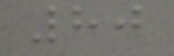80
